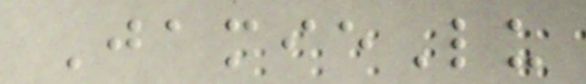JamieLu
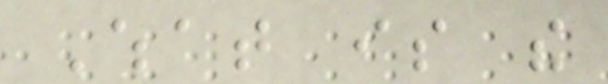What is the
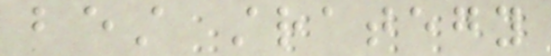best strategy
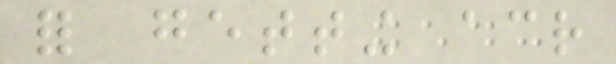for getting across
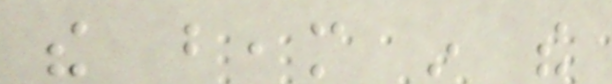the beam in the
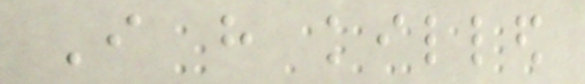I have killed
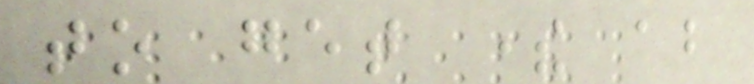to get there about
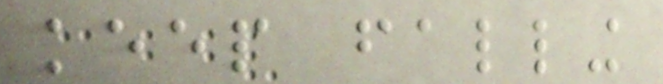keep falling
